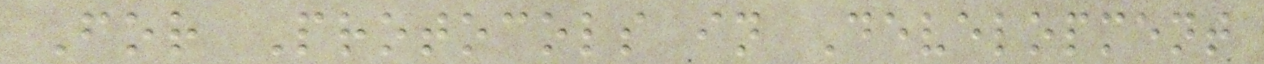For Protocols in Development
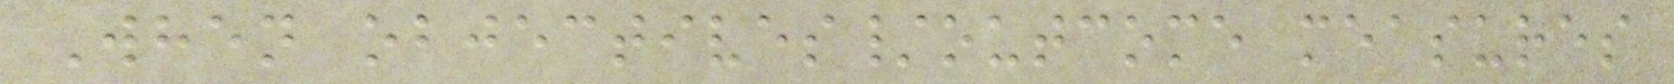When objectives/outcome measures
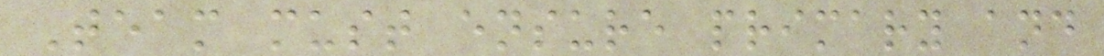Team must ensure primary and
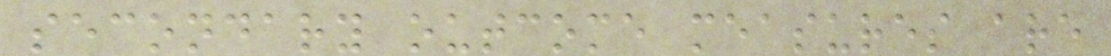secondary outcome measures are
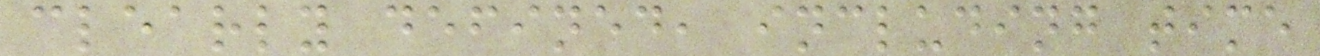clearly defined, including time
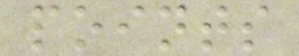points
